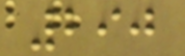290
